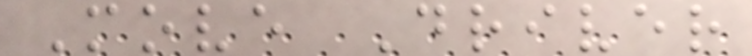Move Driver
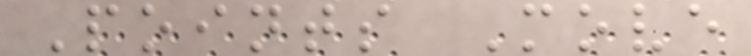Points Move
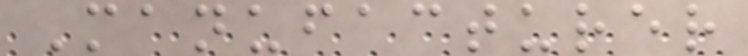Manufacturer
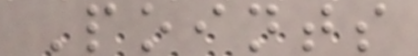Points
